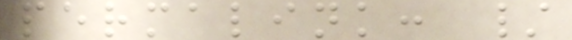permalink: /
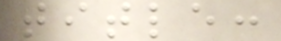title:
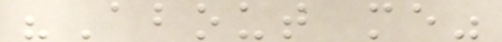"About me"
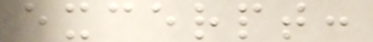excerpt:
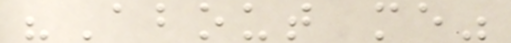"About me"
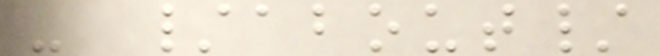- /about/
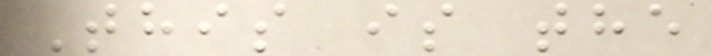This is the
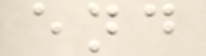end
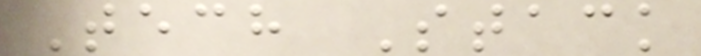Tech Stack
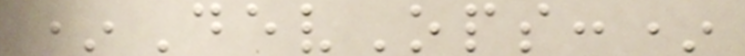*DevOps:*
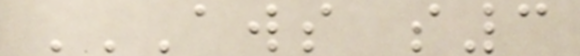AWS S3
